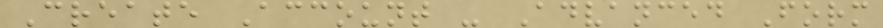Create Account - Advanced Form
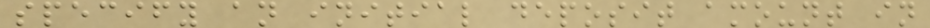specify an initial deposit amount in
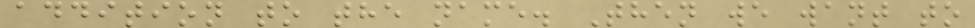addition to the name. Then we want to
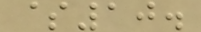$10.
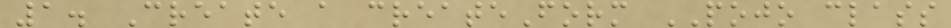1. Create a createForm POJO class
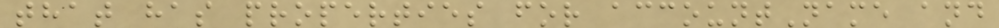that has properties for accountName and
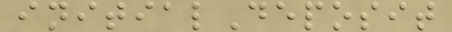initialDeposit
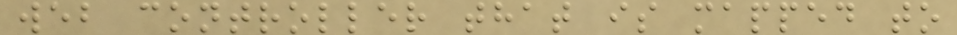web controller that is mapped to
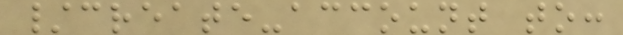/create-account to:
